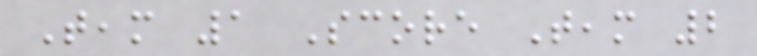Team 1 Score Team 2
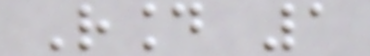Round 1
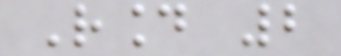Round 2
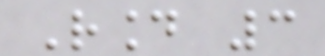Round 3
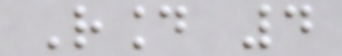Round 4
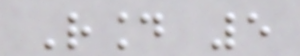Round 5
